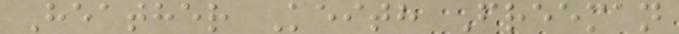Heather Keith Freeman
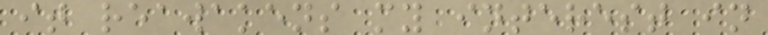it reawakens my interest in
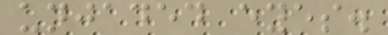unjaded eyes.
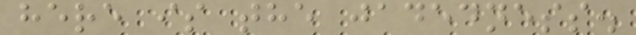here is the jadedness.
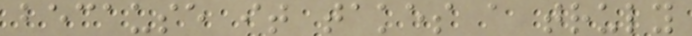because it takes a truly
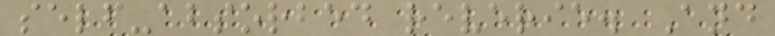self-absorbed reverie. And
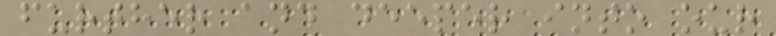further and deeper into our
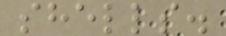shells.
